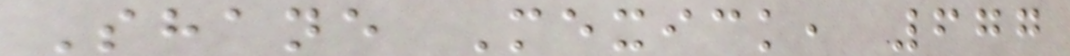Shane Mexick, 677
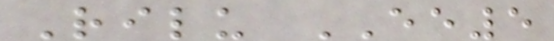Rilu EE5
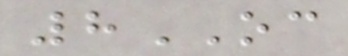8OC
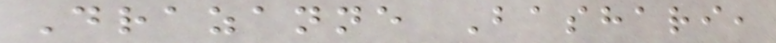Drazanne Bashari,
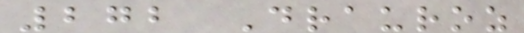272 Drauroz
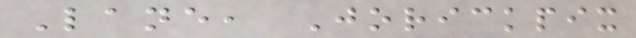Lane, Jorickpix
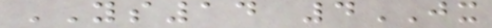YS14 4JX
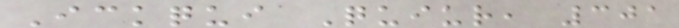Ickqui Quiur, 301
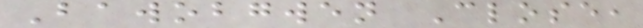Bawobgwen Close,
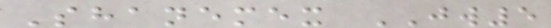Shanemex JW5
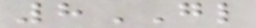8GL
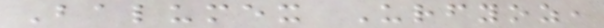Balumex Urfyoz,
